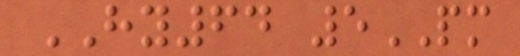HY64 5PM
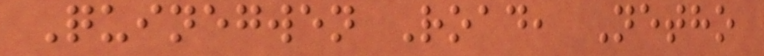Quinegwen Road, Netho
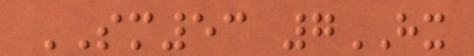SM53 7HX
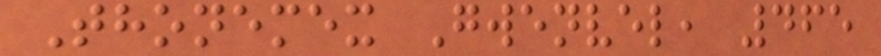Thonemex Gwenvel, 465
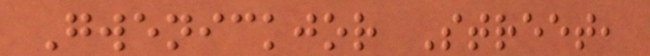Gwenickjor Street,
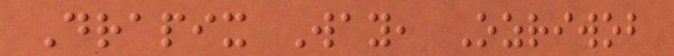Drapix Way, Ozriwob
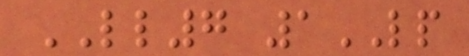LL7 1LP
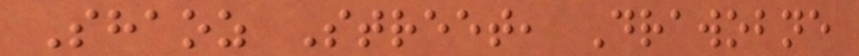Shaoz Street, Drawobne
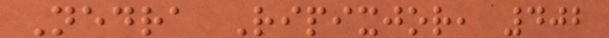Nedra Ripixjor, 402
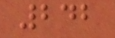242
